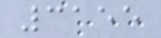3155
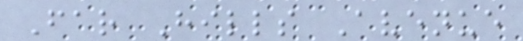Far Hills Avenue
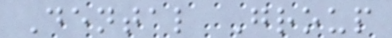Dental Group
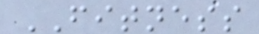FITNESS
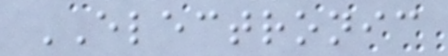ELECTRONIC
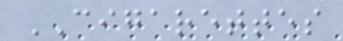CIGARETTES
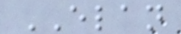ELAN
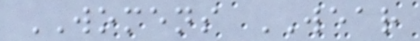WOMENS WEAR
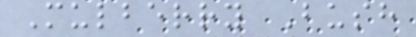Mulberry Bush
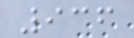936
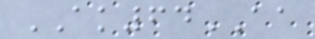AK64AA
